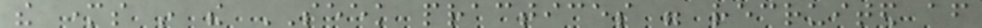the mothers in the SEEK practices were recruited after
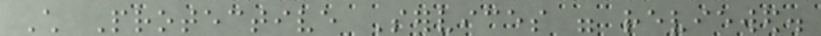Child Protective Services were reviewed.
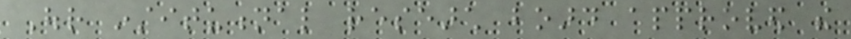Our institutional research board approved the
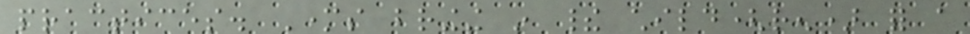practices. Mothers bringing in their child(ren) for a
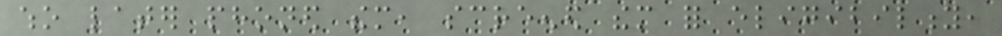who later phoned them, screened them for eligibility,
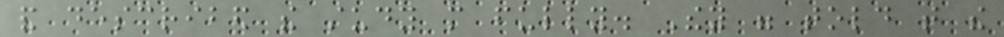and described the study more fully. They were told that the
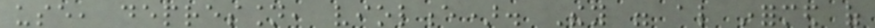use, depression, violence). They were also informed of
